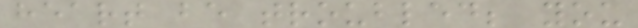heart be troubled; you
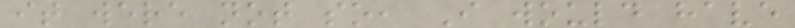it were not so, I would have
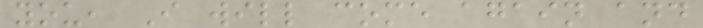you, I will come again and
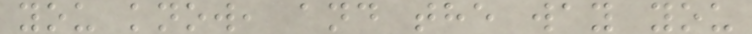you know, and the way you
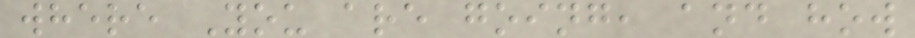where You are going, and how
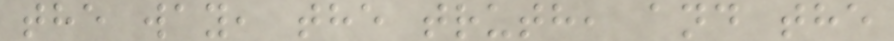the way, the truth, and the
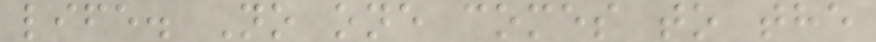life. No one comes to the
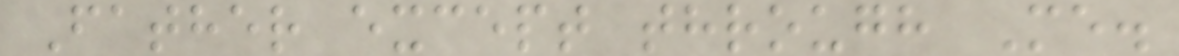Father except through Me.
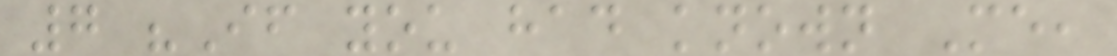7 "If you had known Me,
